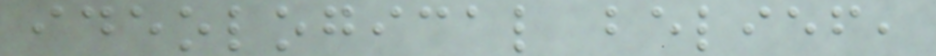ideological belief,
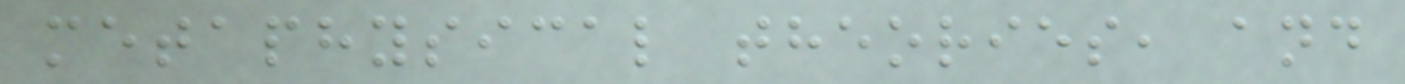metaphysical theories, and
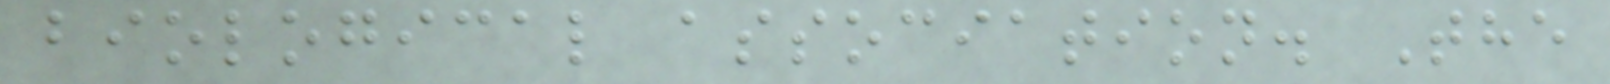biological association. The
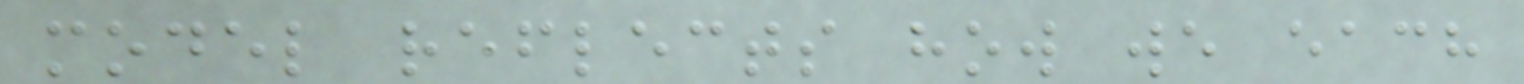model reflects how we each
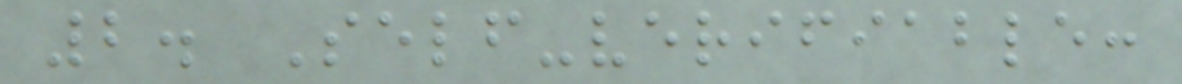2. Self-verifiable:
